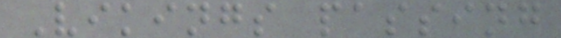Vikings passing
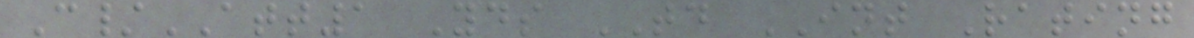C/ATT1 Yds TD INT Rating
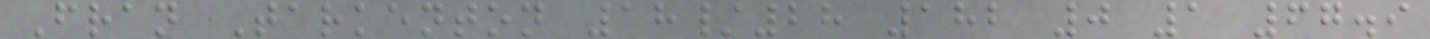Fran Tarkenton 18/28 182 0 1 67.9
